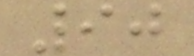90
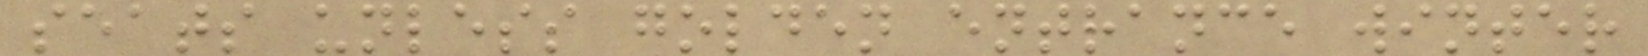seats unless golden entrance winter
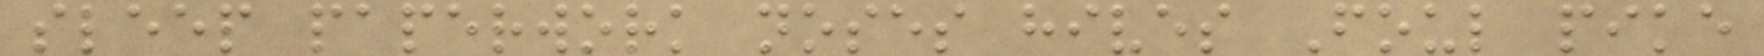sleep paperwork noses hives Foul pike
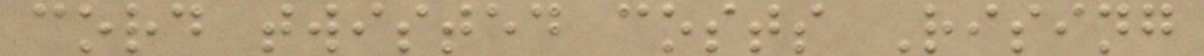cord twisted costs Rising
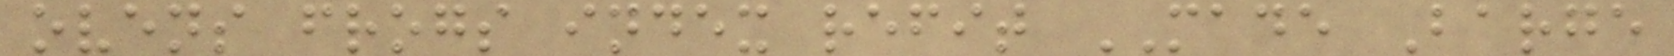ovens frogs index refit MADE Barge
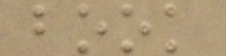book
